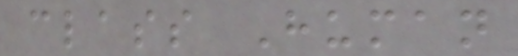class Human
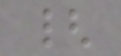{
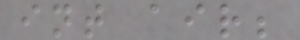int air;
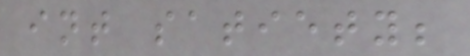int satiety;
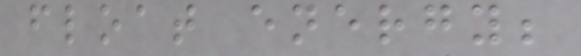float energy;
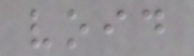void
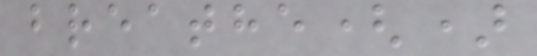breathe()
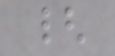{
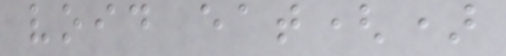void eat()
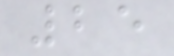25
